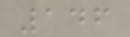146
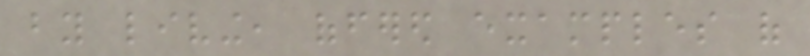by living, offered examples of
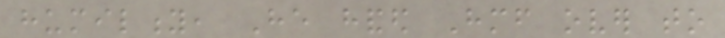humility, He handed Himself over to
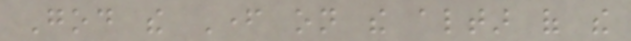God the Father on the altar of the
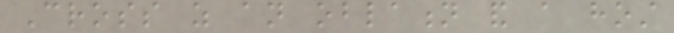Cross as an oblation and a host
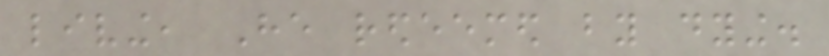living, He redeemed by dying.
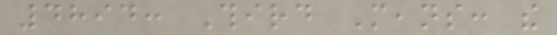4894: Third Means: the
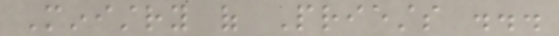Ministry of Priests ...
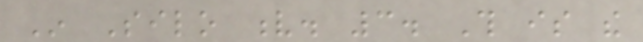In Silo v. 3. This is the
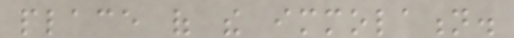place of the immolation.
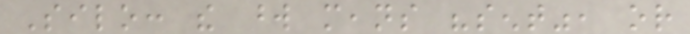Silo: the word means "sent", or
